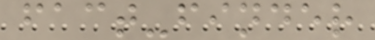fact-finder
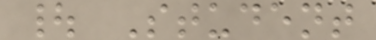| Student
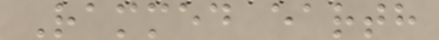Rammed earth
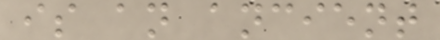is an ancient
